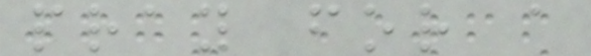pray for a
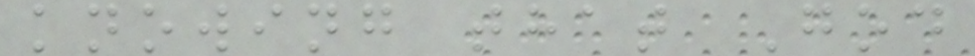knowing that God
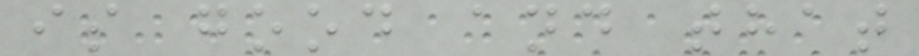is good and that
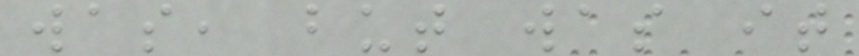was, but was it
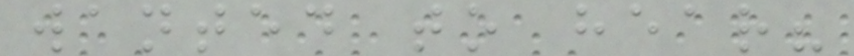wanted to hear?
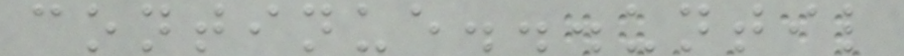continue...until
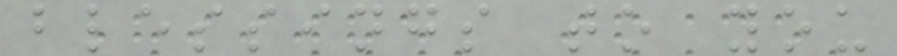blessings to you
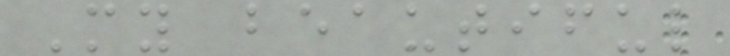My beautiful
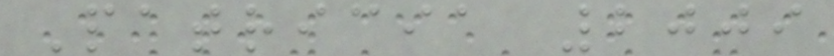Patricia 2009
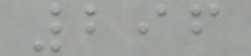296
